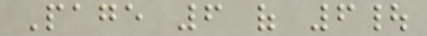Page 6 of 6|
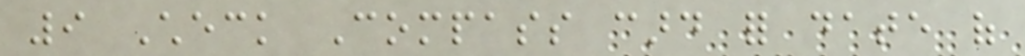9 Check Compass card for date of
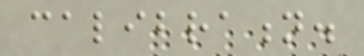calibration.
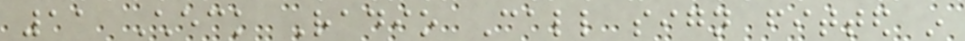11 Check Radio Call sign fitted in
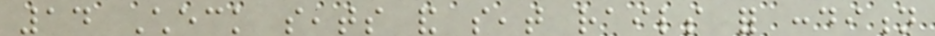14 Check seats and seat rails for condition
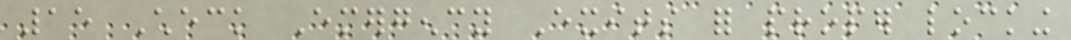15 Check Emergency Exits for proper locking
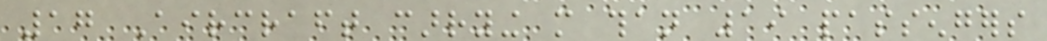17 Aircraft carrying more than 19 passengers
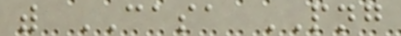with CASA PNG
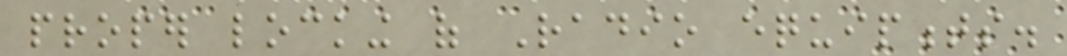proper locking of Radio equipments.
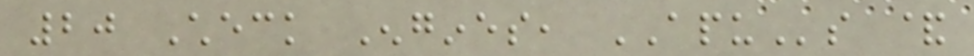20 Check Engines, APUs &
